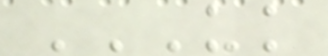UK
